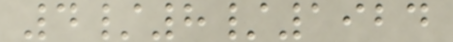4/8/1924
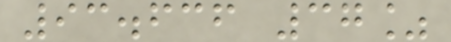93.636 37%
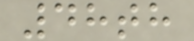48th
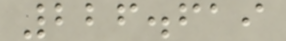226.619
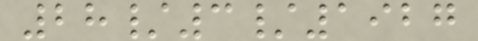28/3/1927
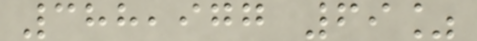388,977 69%
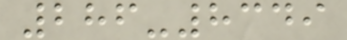286-8349
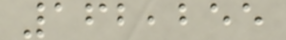162,255
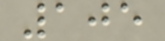105
